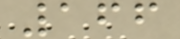166
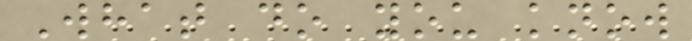What do you know
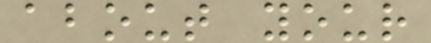about your
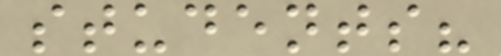students?
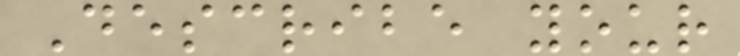Describe your
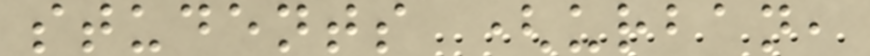students (urban,
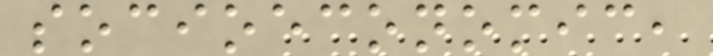socioeconomic,
